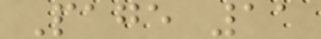Page 11
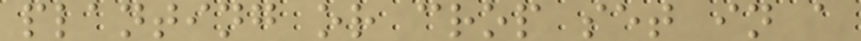planting or crop set in a
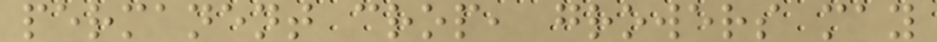permanent crop, growers may
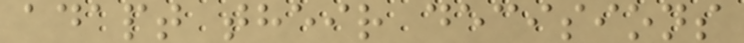adapt their decisions
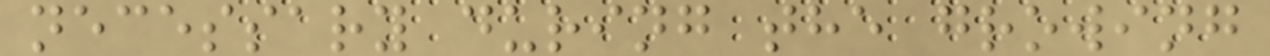necessary during the growing
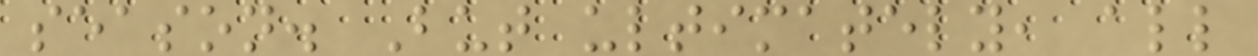season. But ultimately, all
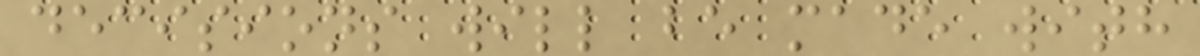decisions will be made with
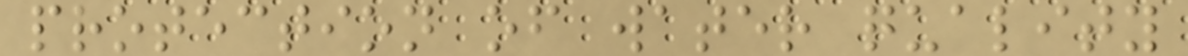protection of water quality
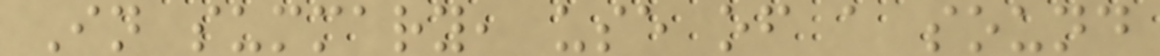In summary, use of a sound
